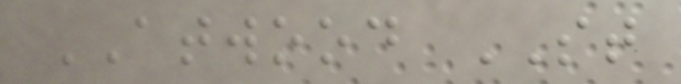ATWOOD ST
